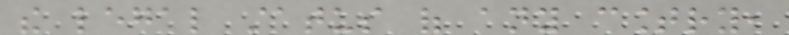the legal status of any country,
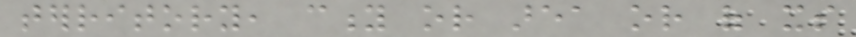territory, city or area or of its
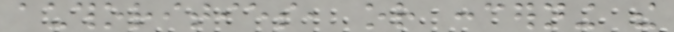authorities, or concerning the
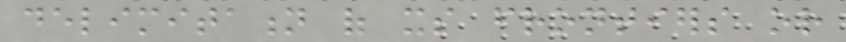delimitation of its frontiers or
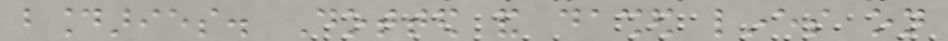boundaries. Dotted and dashed lines on
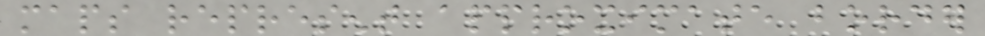maps represent approximate border
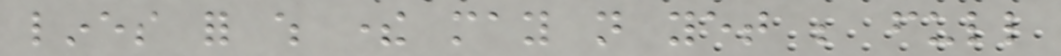lines for which there may not yet be full
